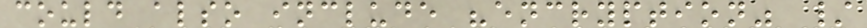could also include "encryption" /
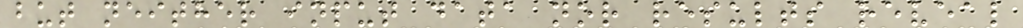but neither input data nor results reveal
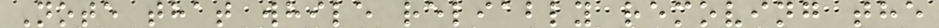Note that while reliably removing the
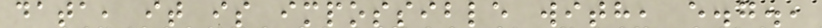data, it is impossible with, e.g.,
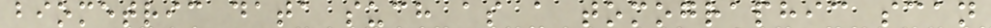biometric data such as a tomographic scan
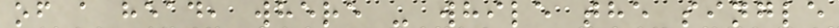of a head, where - while the single
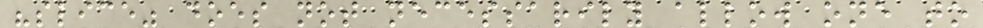"slice" does not necessarily allow one to
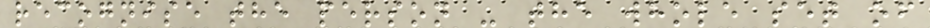recognise the person - the whole set of
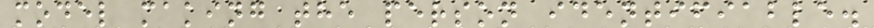model making the person identifiable.
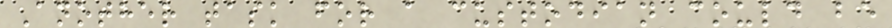Another task for a custodian could be
